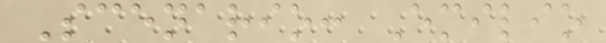Scenario: Emilio
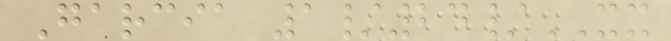Garcia 1/24/XX
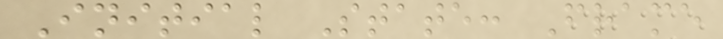Initial State: Frame
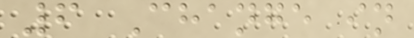6 Change in
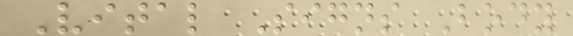Vital Signs Body
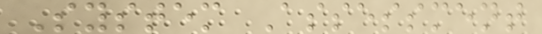System Assessment
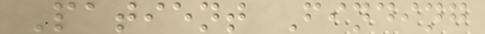Patient Finding
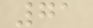71
